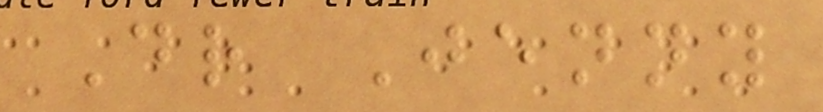Dr Jenny
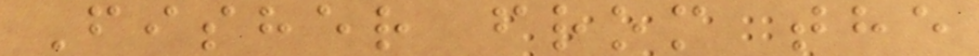Fisher from the
